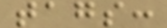tags:
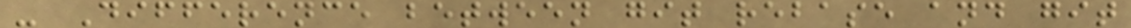- Difference between git rebase and git
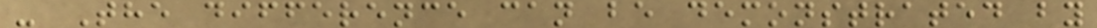- The difference can be demonstrated by
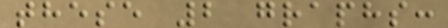these 2 graphs:
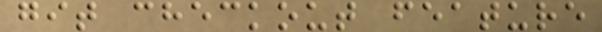git checkout feature
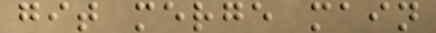git merge main
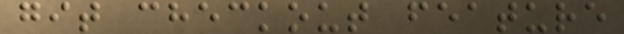git checkout feature
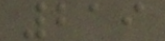219
